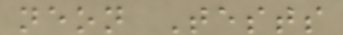neon Tests
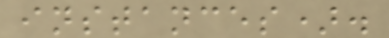instances).
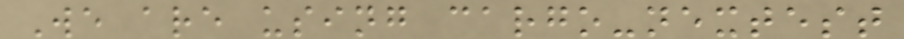We are using cargo-nextest
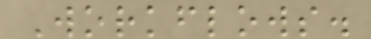Workflows.
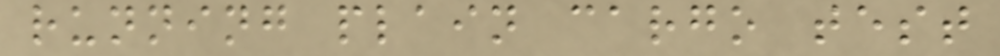running plain cargo test
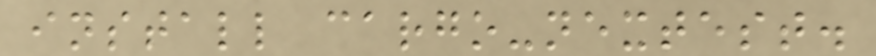install cargo-nextest.
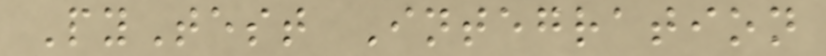PyTest Integration
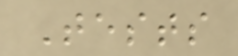Tests
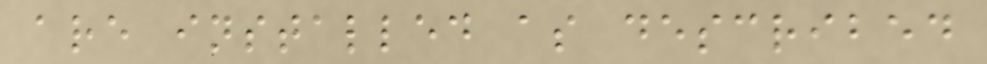are installed as described
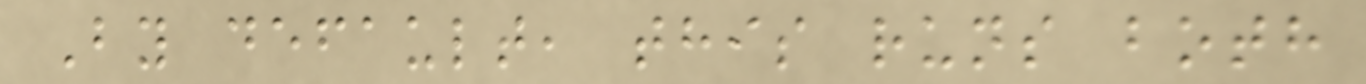By default, this runs both
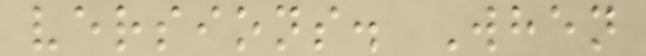versions. When
